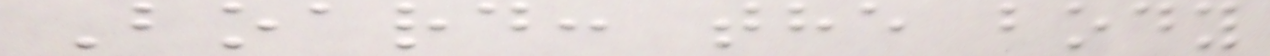Board: the body
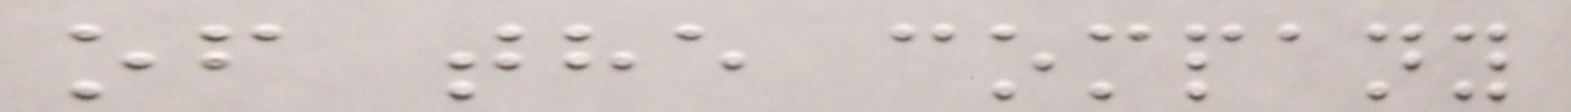of the company
